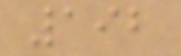192
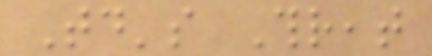Today's Threat
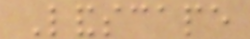Landscape
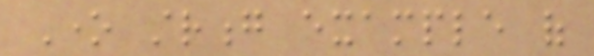One strong example of
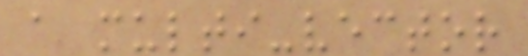a multi-vector
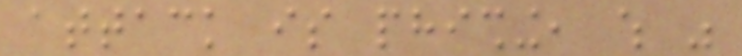attack is phishing, which was
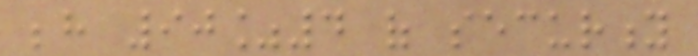behind 90%4 of security
